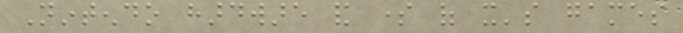Nintendo hardware and some of it's games
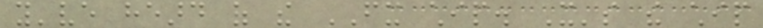you've heard of the FX chip. It's the chip
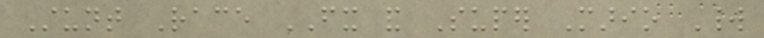Stunt Race FX and Super Mario World
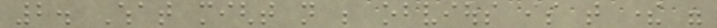2. What might not be obvious is that there were
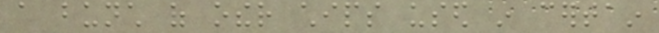a bunch of other chips used in certain
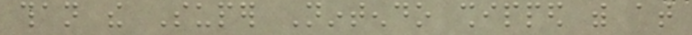than the Super Nintendo shipped with at
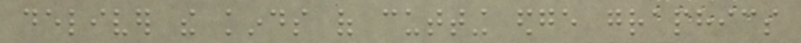deliver the kinds of cutting edge graphics
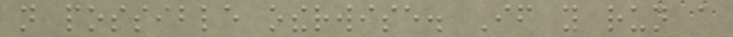not possible otherwise. If you run a
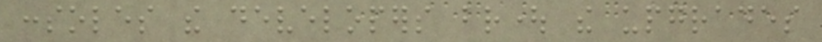consoles the developers brought the upgrades
